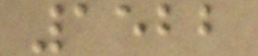1522
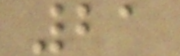21
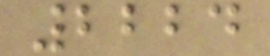2224
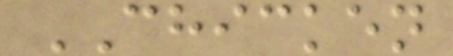CHICKEN
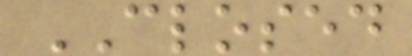CLOSED
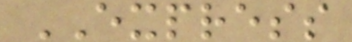EXPRESS
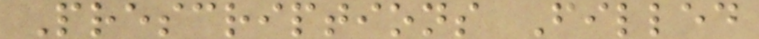Prescriptions Filled
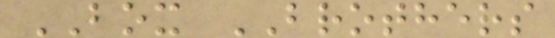BOX BROTHERS
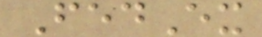FedEx
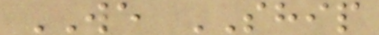WE SHIP
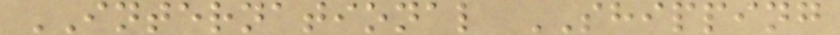INTERNATIONAL SHIPPING
